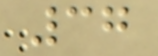37
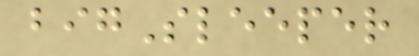bigSleeper
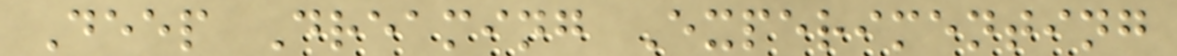Deep Dreaming Experimenting
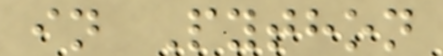in Python
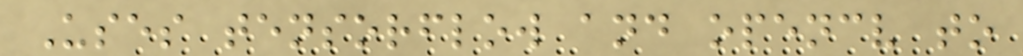Uses tensorflow and opencv to
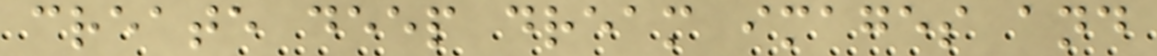create deep dream images and
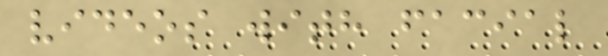videos with facial
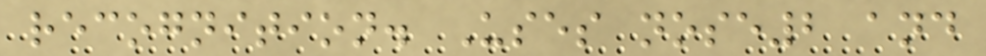recognition. Uses nose2 and
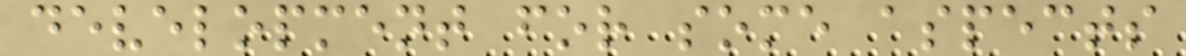development for some aspects
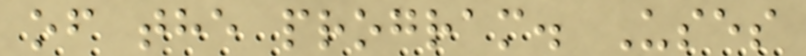of the program. Uses
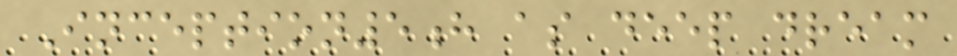Inception5h as deep dream
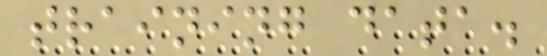training data.
